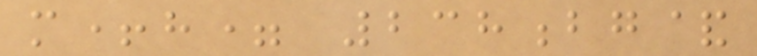m+h= 238bg&
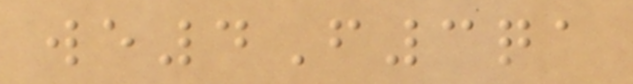we4F3qa
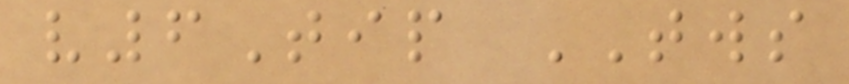v6Tip TWS
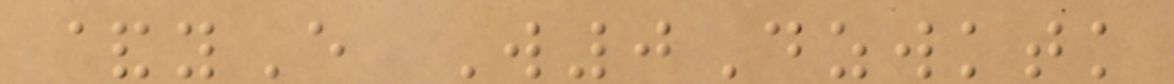&yE W0Dzwktk
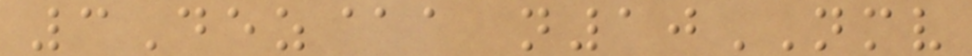3Dez@a n10NMV
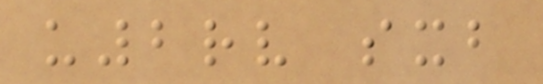u2rv sxb
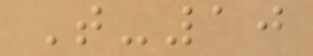T-10
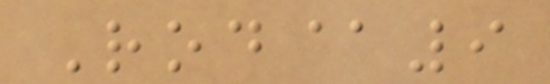Rod@9
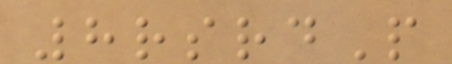8rsrdP
